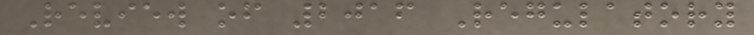Review of 2016 Regulatory
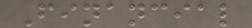Financial
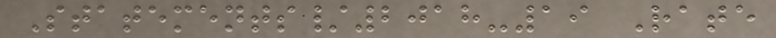Statements/2018-19 Rate
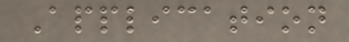Application
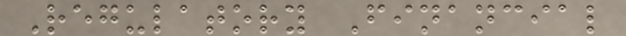Regulatory Financial
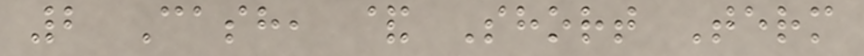2 Cash, & Short Term
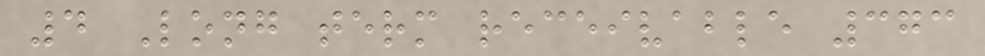4 Long term receivable 373
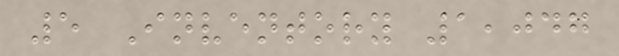5 Inventory 1,047
